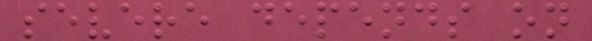severe depends on
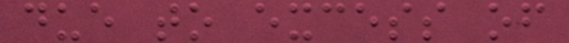due to excess of
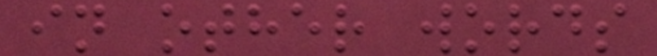in other words
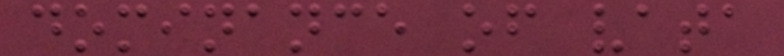dominance of vata
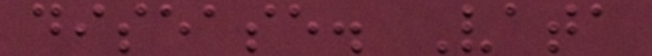disease. Vata
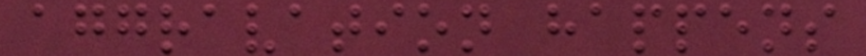aggravation happens
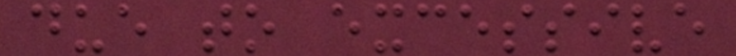due to excessive
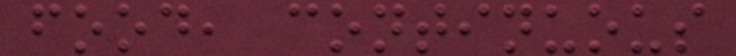food, continuous
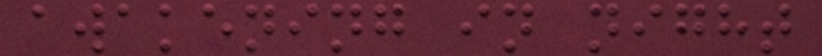awakening in night
